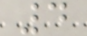4
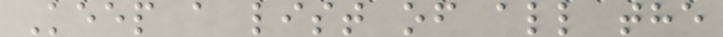Keep a list of all the
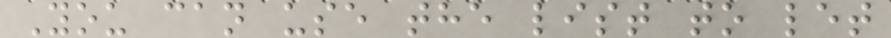You can use the list to let
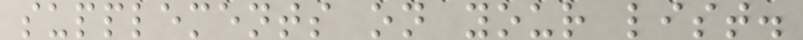supplements on your list.
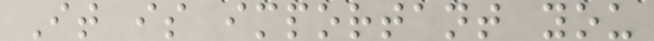It is important you
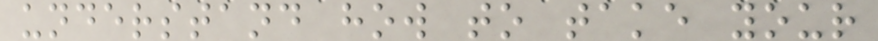understand how to take your
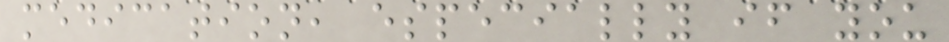medication, especially if you
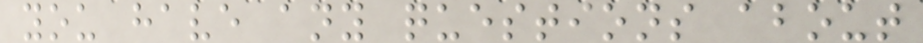you have any questions about
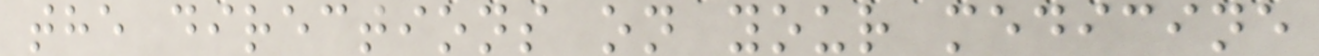the directions on your medicine
